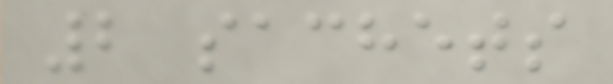2 sachets
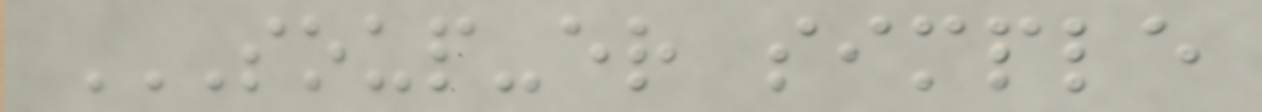SOUP-ER SIMPLE
